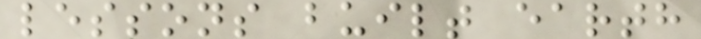lessons built earth
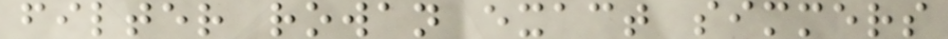filter rowan exact simmers
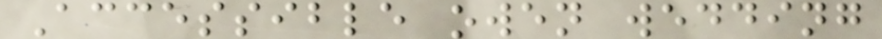Accessible owen wedding
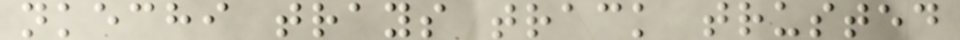nkechi trays track trusted
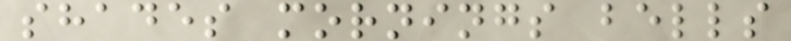shades mornings bells
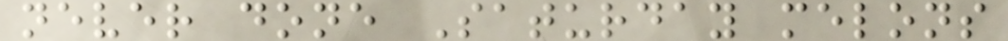never done Saturday melons
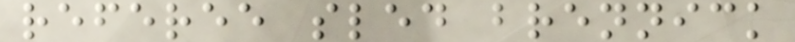referee sled brennick
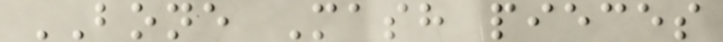BONE Mash pieces
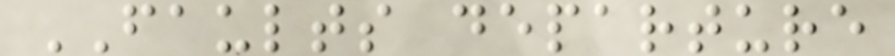FAULTS departure
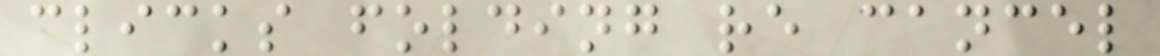clicks folding re cancel
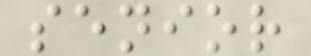senior
